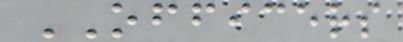OFFICERS
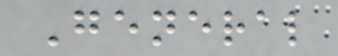General
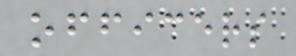officers
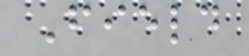Field
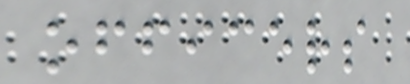officers
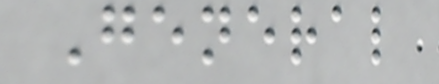General
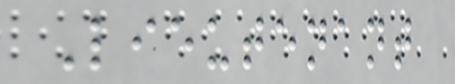Lieutenant
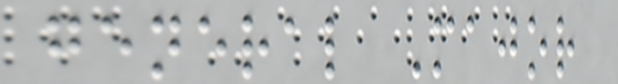general Major
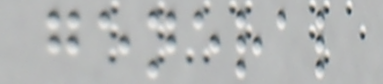general
